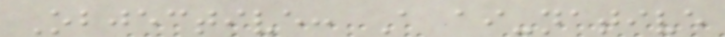Objective: A ai-native
